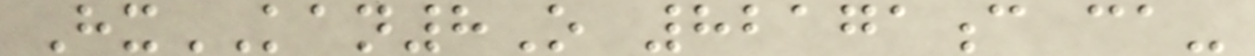HxKAN8O 82171c ca-
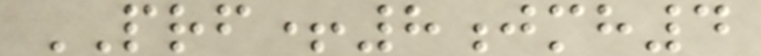PRF+8jmh4
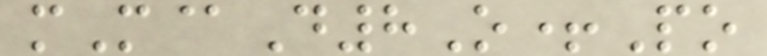mM@D8O+Po
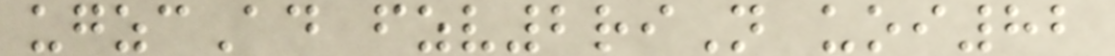ugzcAd fzv2riN uoi82
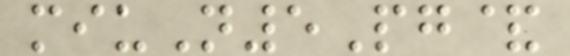miuN5Pg&
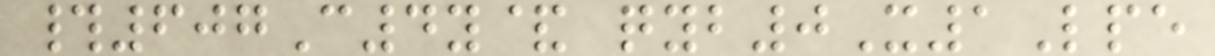#607C4y& qyb0X1Lpe
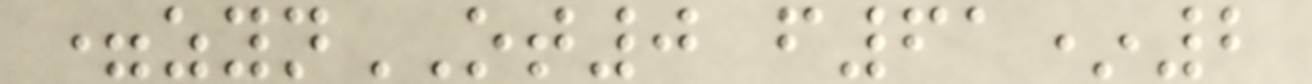=zynOT0 f61*2
